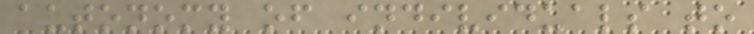autonomy of individuals to
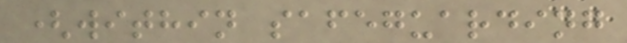(within safeguarding
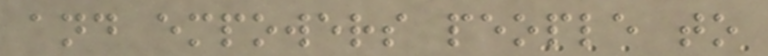and empowers people to
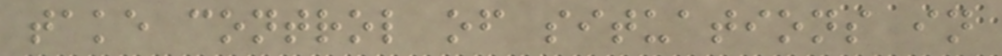take control of situations in
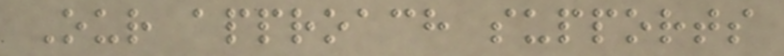Our approach supports
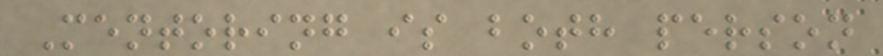Mentoring is both person
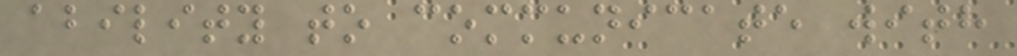ability to communicate with
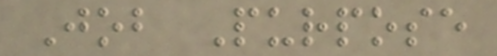Job Purpose
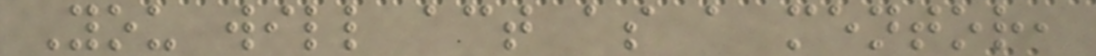You will act as a mentor,
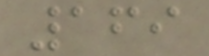169
